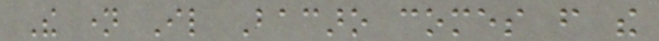The name Il Bacaro comes from the
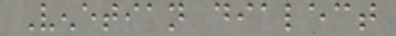Venetian dialect
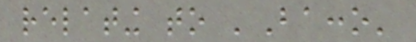relating to 'Bacco'
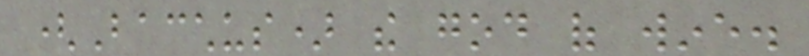(Bacchus) the god of wine.
